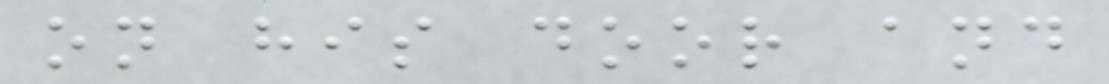on his door and
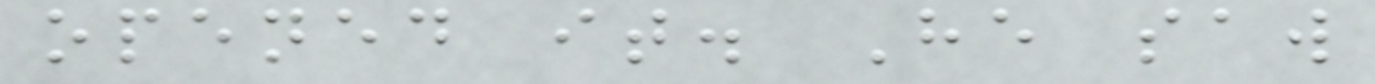opened it. He saw
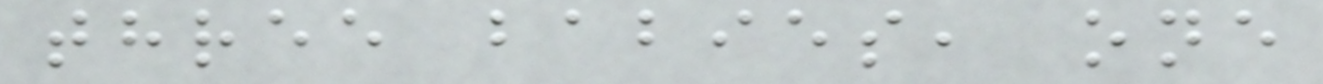three babies, one
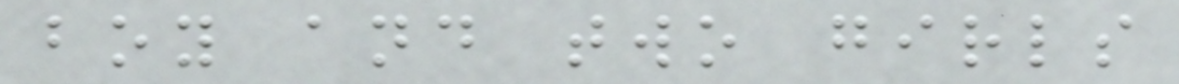boy and two girls
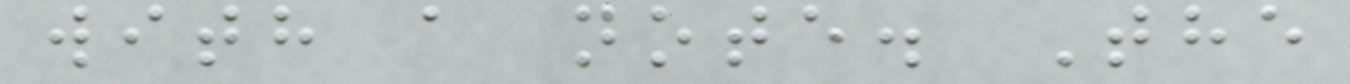with a note. The
